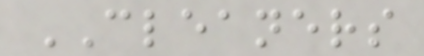CLEANERS
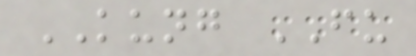KUNG FU
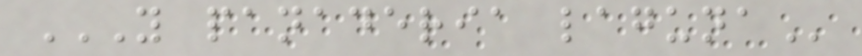Y PANADERIA LAGUNA
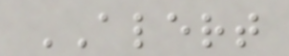ALERT
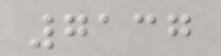7137
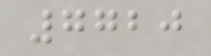7720
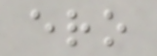ero
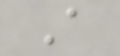A
